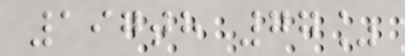197th 77%
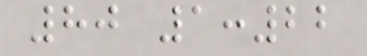80 1:22
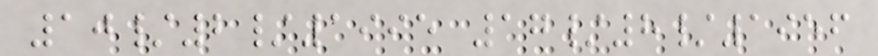10/2/1995 17/8/1956
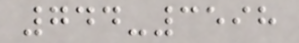744-3598
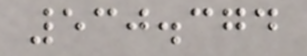530.374
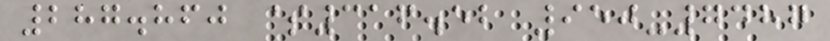287.860 $316.52 950-7487
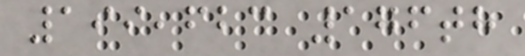199,623 176th
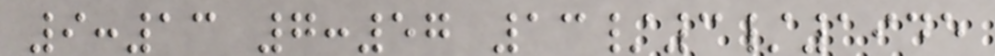9:13 7:57 13/3/1945
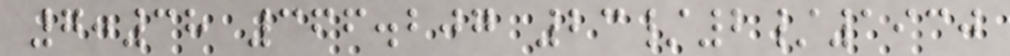7:38 366.207 23/2/1930
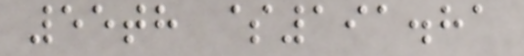55th $191.81
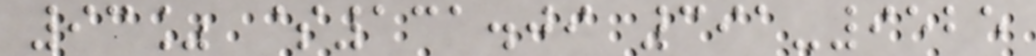93% $131.09 391-9525
